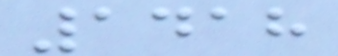1418
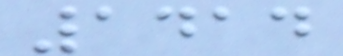1414
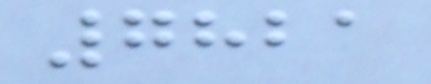7821
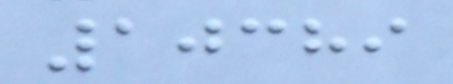10389
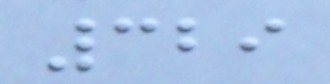329
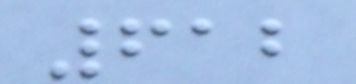612
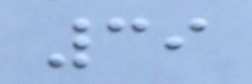39
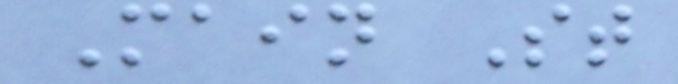Main St
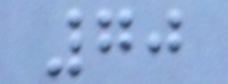70
